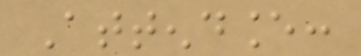Attendance:
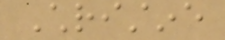Christine
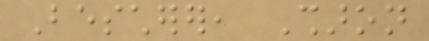Bescherer, Sharon
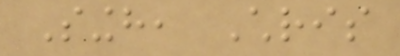Singh, Chris
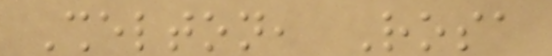Shelton, Rosa
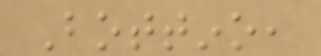Bottino,
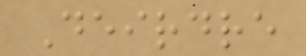Deirdre
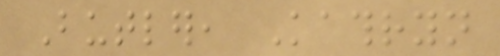Butler, Kathryn
